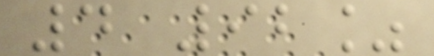4 92%
